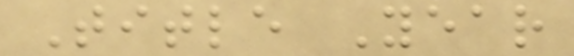Title Year
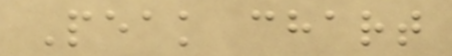Peak chart
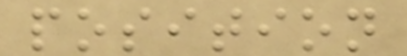position
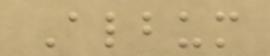Album
